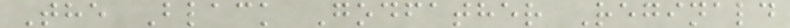The Black Godfather Reginald
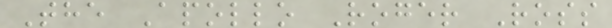The Apollo Roger Ross
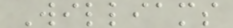Williams
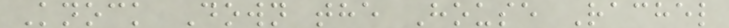Knock Down the House Rachel
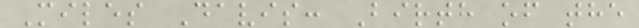Miles Davis: Birth of the
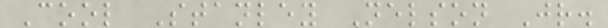Cool Stanley Nelson Jr.
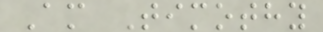Am Timothy
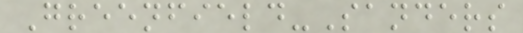Greenfield-Sanders
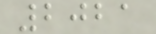2021
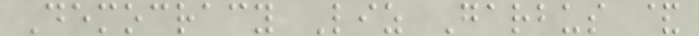Democracy Liz Garbus &
